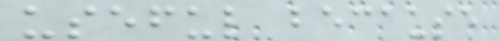useful because
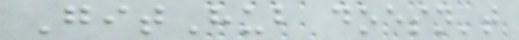GitHub doesn't
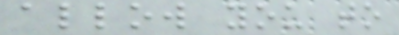allow you to
